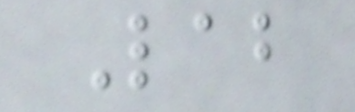Lab
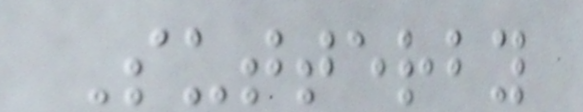Sutterby
